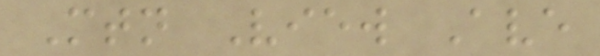Mtn View Ave
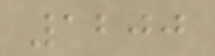1200
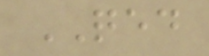QED
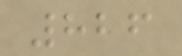826
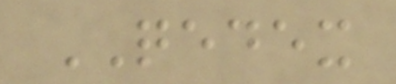QEDEX
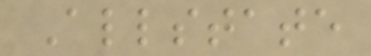Allstate
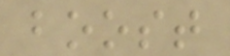boost
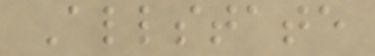Allstate
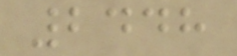2448
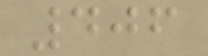406
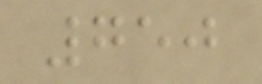750
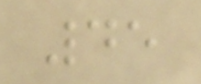45
